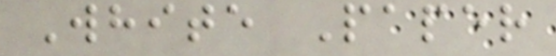White Paper
